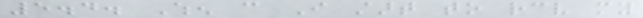5.4. When can I start to receive my
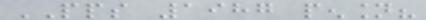PPS 1987 pension?
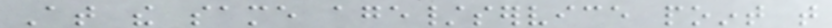At the same age/service point that
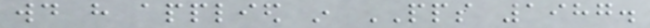would have applied in PPS 1987.
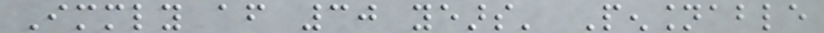Immediately after 30 years' Pensionable
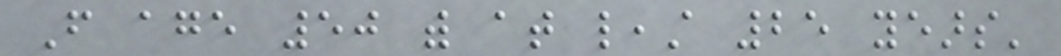From age 50 with at least 25 years'
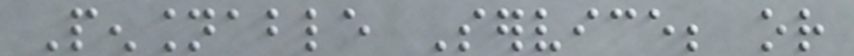Pensionable Service; or
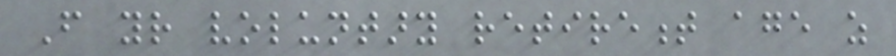From your voluntary retirement age as
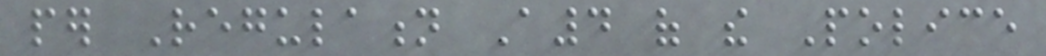per Regulation A4 of the Police
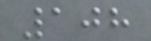108
